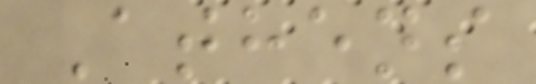Athens
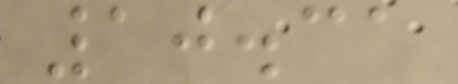10.31
